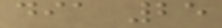dia 25
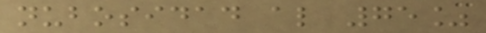nubosidad al 75%
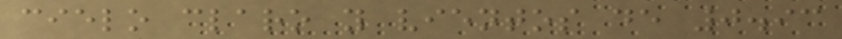cielo claro y vientos de 0.93
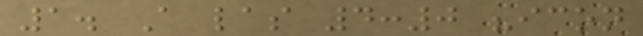1. A las 4:0 "icon
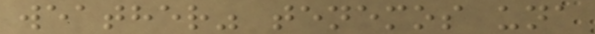weather" tenemos una
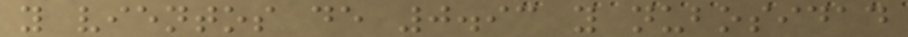y vientos de 0.93 y nubosidad
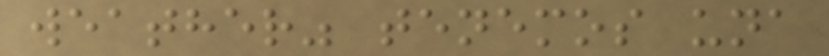weather" tenemos una
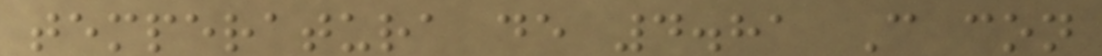temperatura de 4.81 C con
